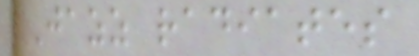Jazz radiates
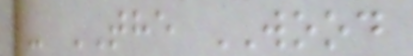- THE WOOD
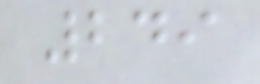249
